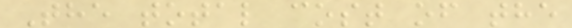The total cost of the
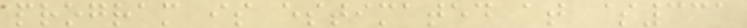program is estimated at $331
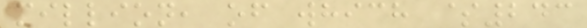million, of which $243
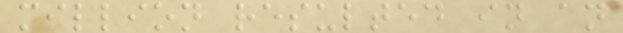million resulted in an
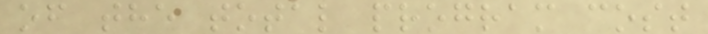of the total program cost
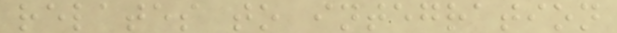relates to integration
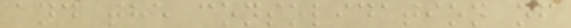and the consolidation of
